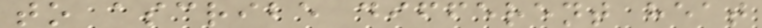to ascribe different heat
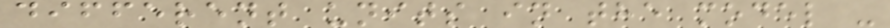different units in the model -
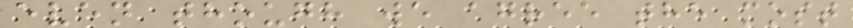even though we agree the most
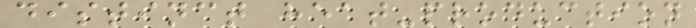distinct heat-production
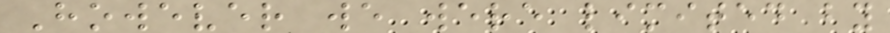However we were limited by
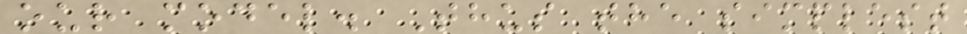our model. Thus the simplest
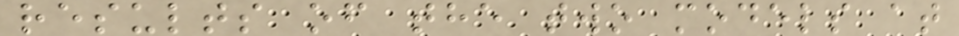results of the two models at
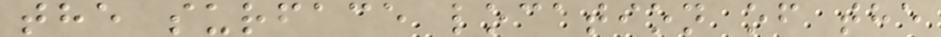the surface location of the
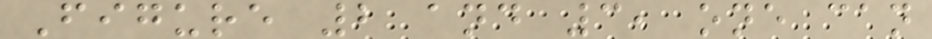Figure 2 and 3, one can
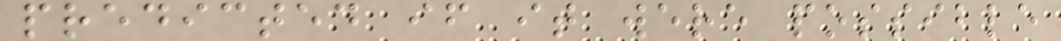predicted if it were possible
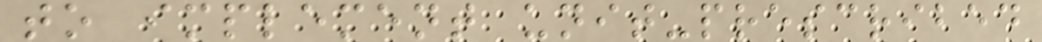to implement unit-prescribed
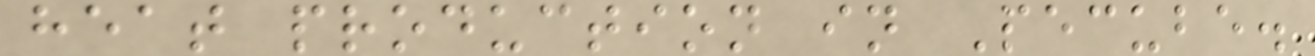heat production in Pecube.
